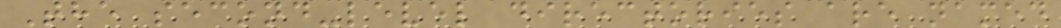The second-level directories are named
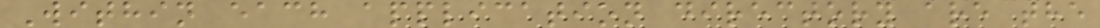Within each application directory are the
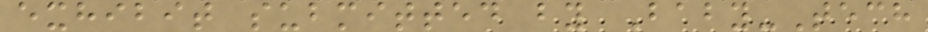exhibit submitted by Baby-Tech
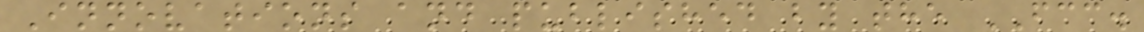Innovations and published by the FCC.
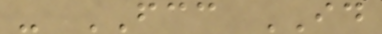- FCC ID
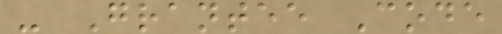- Grantee Code
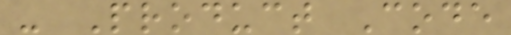- Product Code
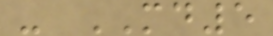- MD5
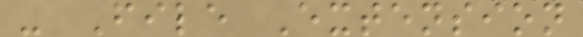- File Extension
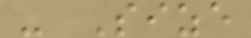- Size
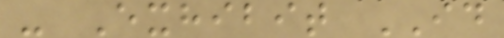- Exhibit ID
